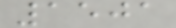1501
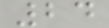24
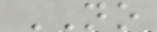NO
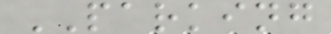PARKING
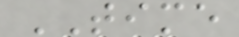TIME
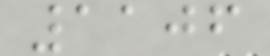1106
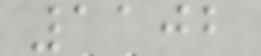1102
